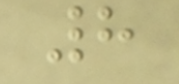8
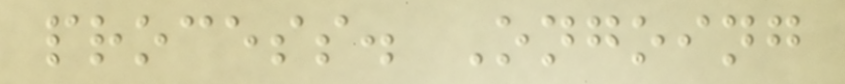process. Ongoing
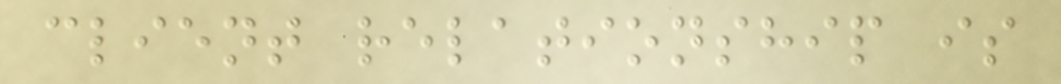client relationship is
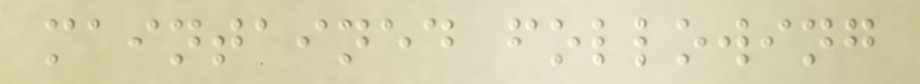maintained following
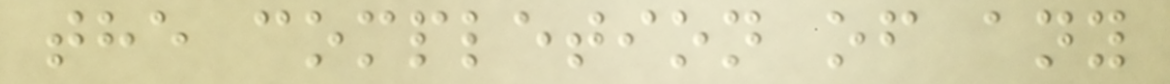the completion of any
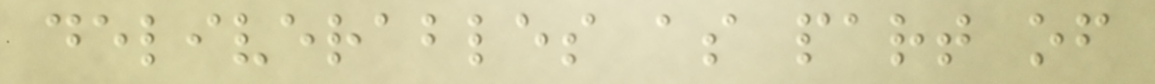deliverables as part of
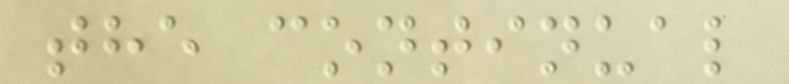the continual
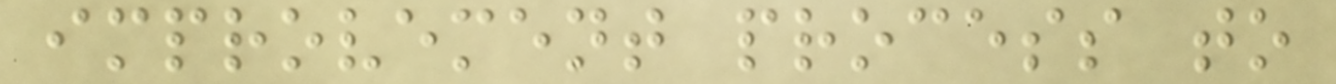improvement process to
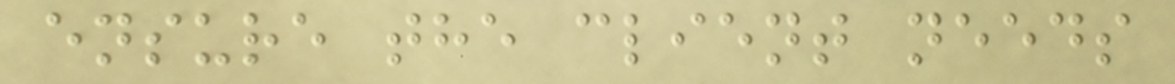ensure the client needs
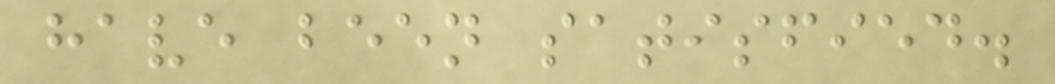have been satisfied.
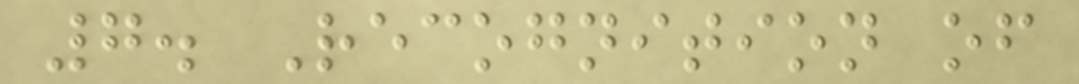7. Recognition of
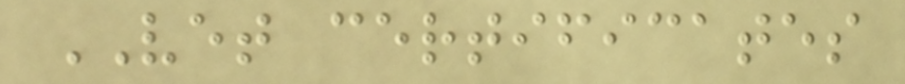VET certificates
